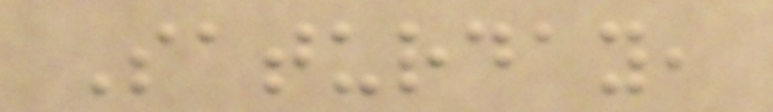Saturday,
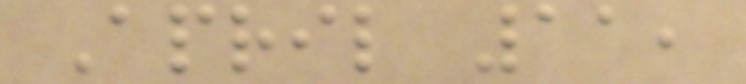April 11,
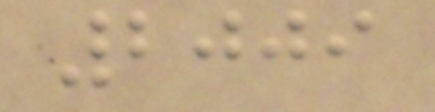2009
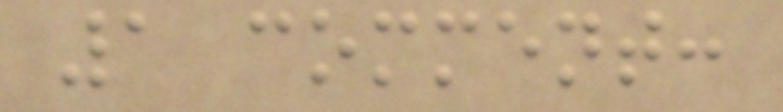1 comment:
